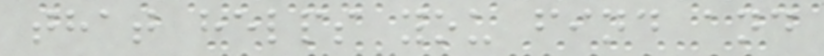that helps you find and
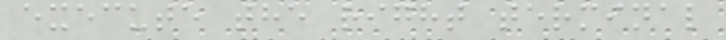execute the right terminal
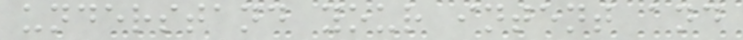understand your intent and
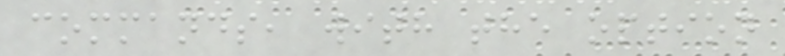commands, with the option
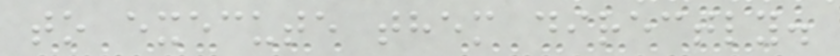to execute them directly.
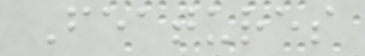Features
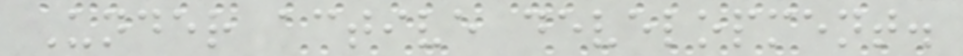Under active development.
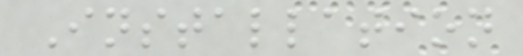Installation
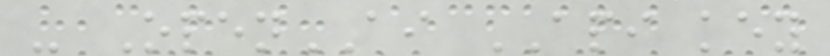- OpenAI API key
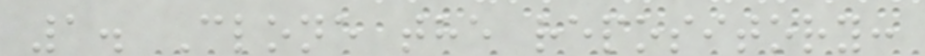1. Clone the repository:
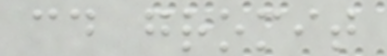cd gromit
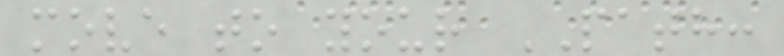move to your PATH:
